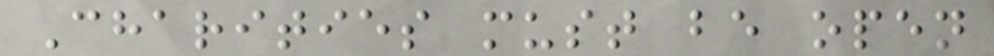Charities must be open
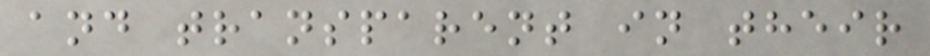and transparent in their
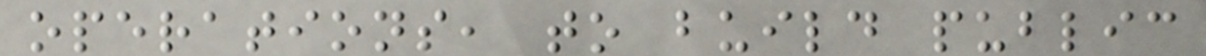operations, to build public
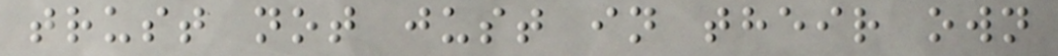trust not just in their own
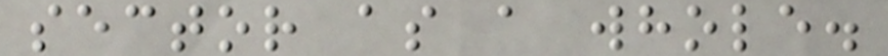sector as a whole.
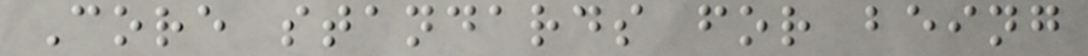Core standards for being
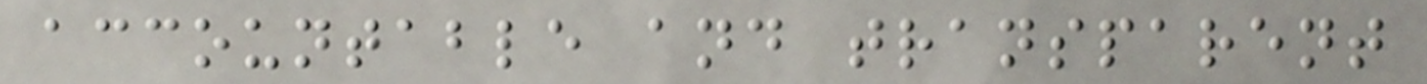accountable and transparent
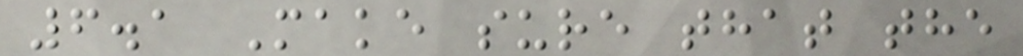6.1 Make sure that the
